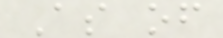As of
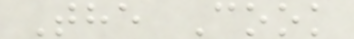The Cook
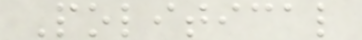Political
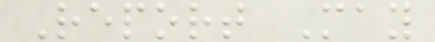Report May
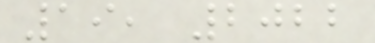19, 2022
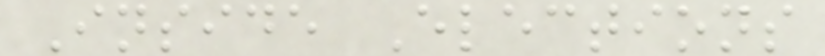Inside Elections
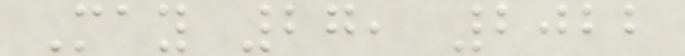May 27, 2022
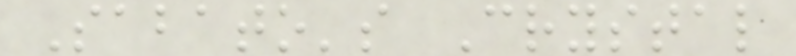Sabato's Crystal
